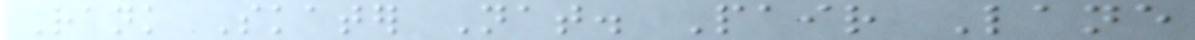Rank Skater Nat. Pair Lane
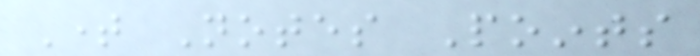Time Notes Points
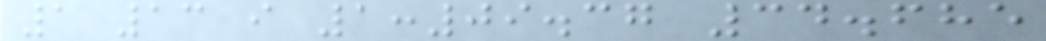1 13 i 1:09.37 34.685
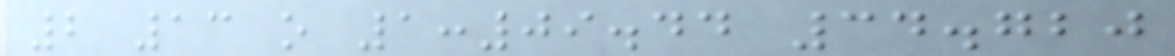2 13 o 1:09.44 34.720
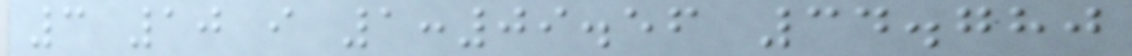3 10 i 1:09.56 34.780
